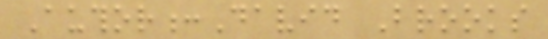Author:David Brooks
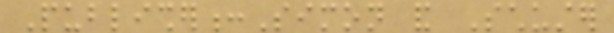Publisher:Simon and Schuster
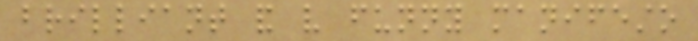brilliant and very funny manifesto
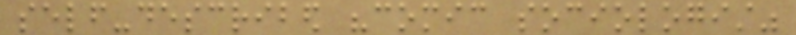self-described "comic sociologist"
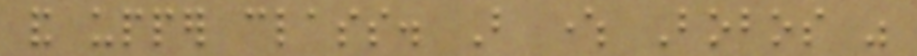and upper class. But where Bobos was
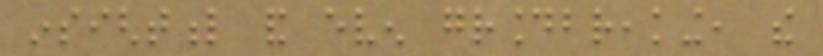insightful and even groundbreaking, the
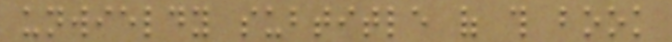unwieldy subtitle of this book
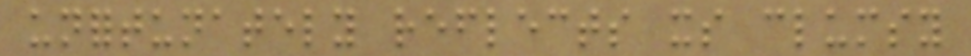unfortunately reflects its clumsy
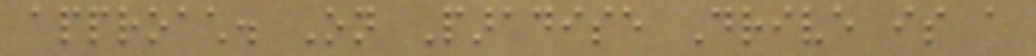approach. On Paradise Drive is a
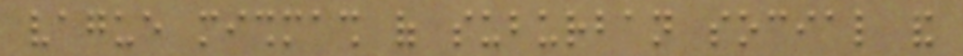vague mishmash of suburban social and
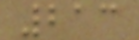213
